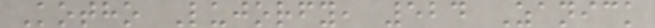Kotho Lujorfy, 524 Zanick
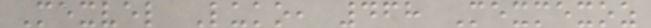Mexvel Luko, 468 Mexmexoz
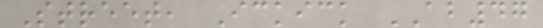Street, Ickick AB47
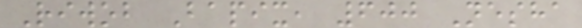Riwob Bapix, 600 Nesha
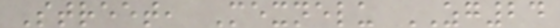Street, Mexnelu ZG24
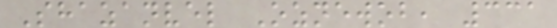Shazanvel Oznewob, 331
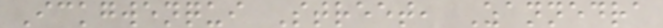Ickgwenqui Street, Zannedra
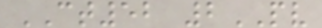CT52 2PV
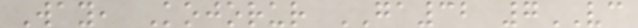Way, Kojorur GA32 7VC
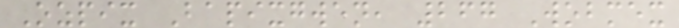Ozpix Bapixgwen, 267 Wobmex
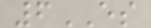6ES
